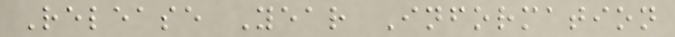Release Year Information
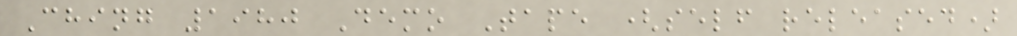Ching 1980 Demo Tape (self released)
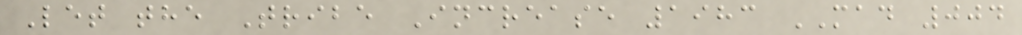Let the Tribe Increase 1983 MAD 004
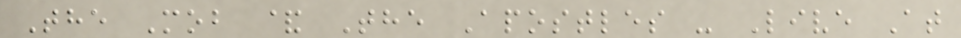The Mob & The Apostles - Live At
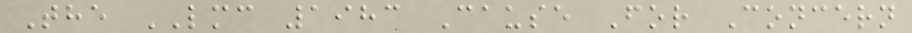The LMC 1983 Cause For Concern
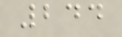244
